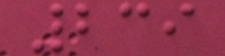239
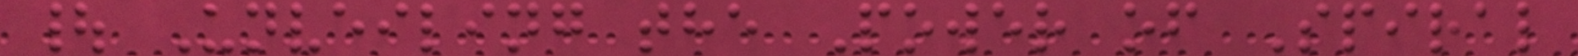| Unveiling the Power of Spiral
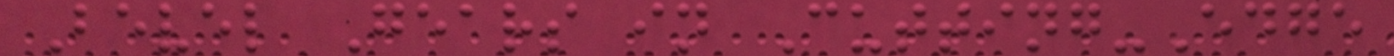Bevel Gears in Cutting-Edge
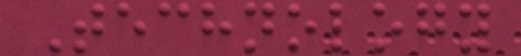Technology
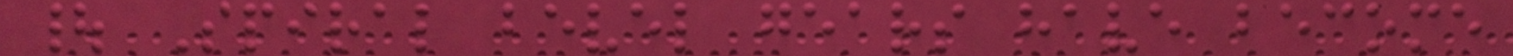| Spiral bevel gears have become
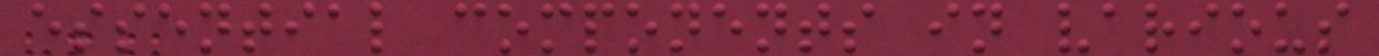essential components in various
